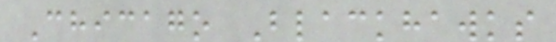Chicago Blackhawks
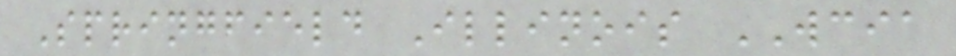Springfield Illinois WCIA
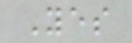Yes
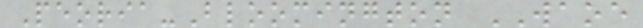Peoria-Bloomington WAOE
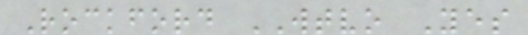Rockford WTVO Yes
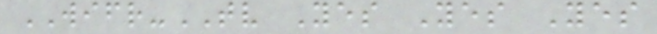WIFR-TV Yes Yes Yes
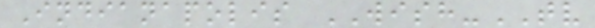Indianapolis WISH-TV
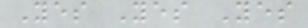Yes Yes Yes
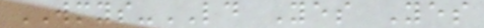WMYS-LD Yes Yes
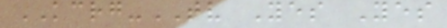KCRG-TV Yes Yes
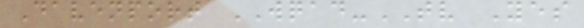Davenport WQAD-TV Yes
